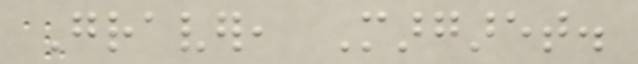Graver, Margaret.
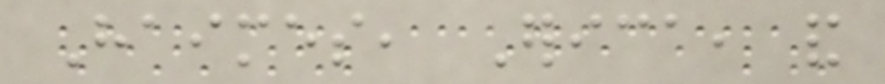Haimes, Erica, and
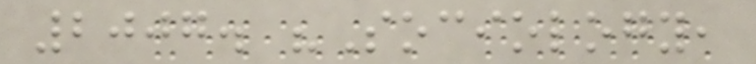2007. "Sociology,
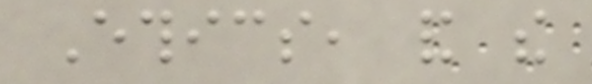Ethics, and the
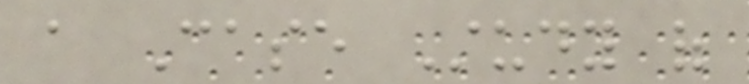a Case Study of
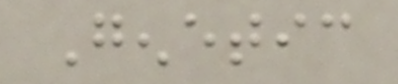Genetic
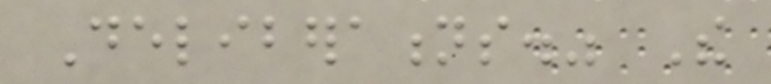Deliberations." The
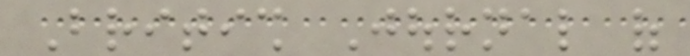British Journal of
